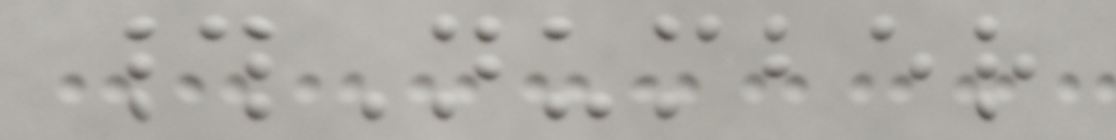#Number
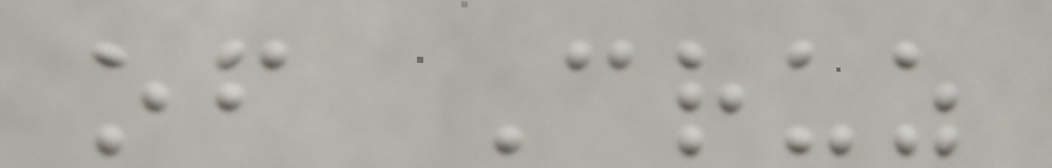of Cruz
